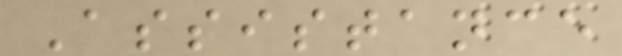Assistance
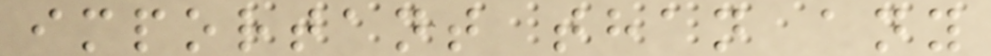important than any
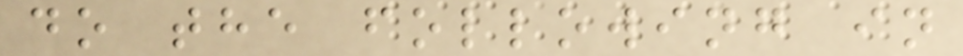do the following in
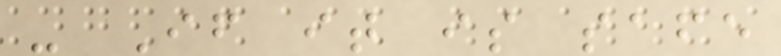- If it is safe
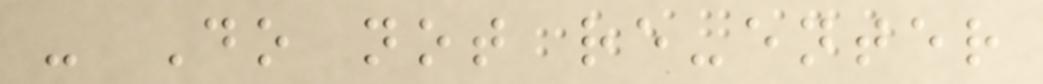- Do not re-enter
